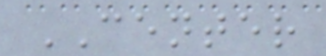CENTER
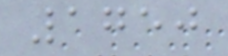1750
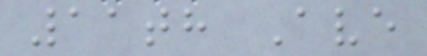11th Ave
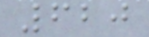620
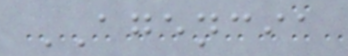AGENCIA
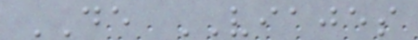DE VIAJES
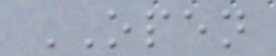OPEN
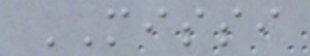MISSI
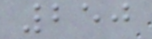250
